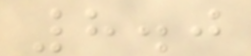8.0
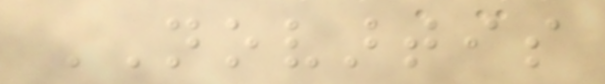NOVARTIS
